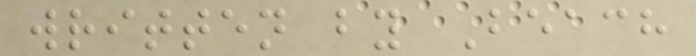written by Beach
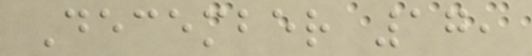December 17,
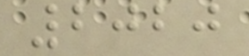2020
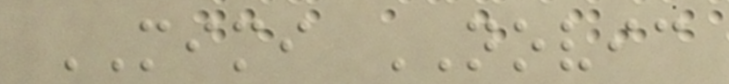MIMI NOVIC
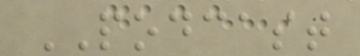PODCAST
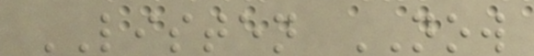LISTEN NOW
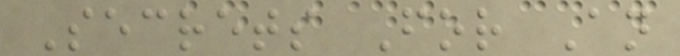Secrets For An
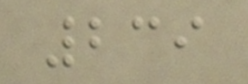239
